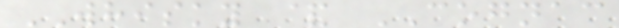WHISKY & COGNAC
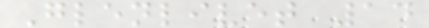Glenlivet 14
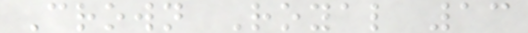Crown Royal 13
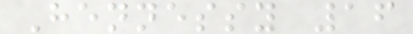Hennessy 16
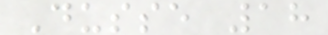Dusse 18
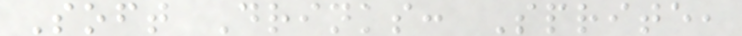Soft Drinks: Sprite,
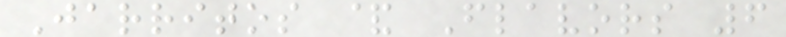Jarritos & Flavors 6
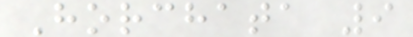Horchata 9
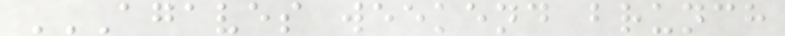AGAVES WEEKEND BRUNCH
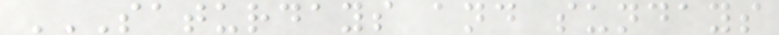SATURDAYS AND SUNDAYS
